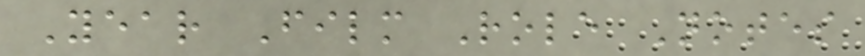Year Film Role Notes
